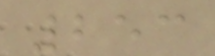253
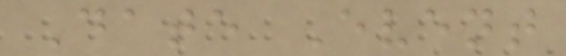Date Event
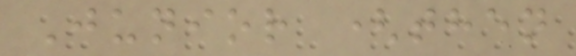Junior (then
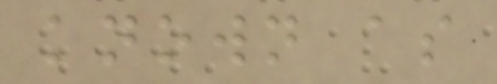known as
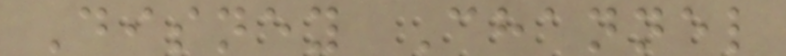Disney Channel
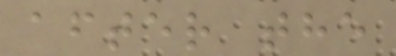after the
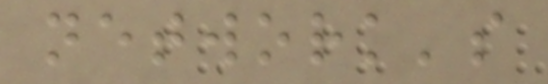network's
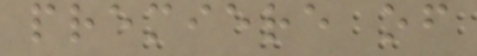premiere of
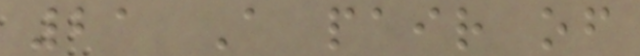21 A pair of
